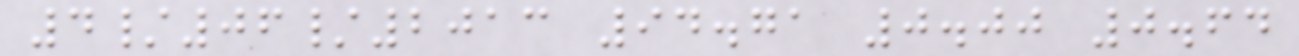4/06/2013 94.71 0.00 0.64
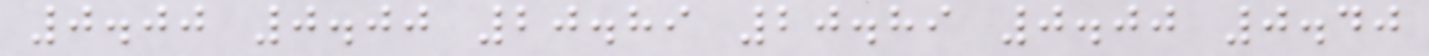0.00 0.00 20.89 20.89 0.00 0.40
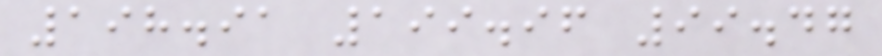198.91 199.96 99.47
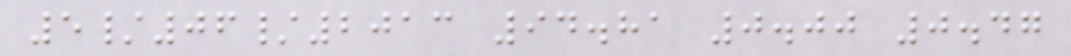5/06/2013 94.81 0.00 0.47
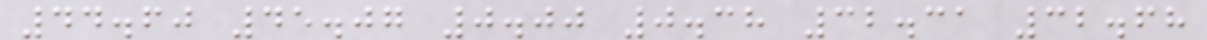44.60 45.07 0.00 0.38 32.31 32.68
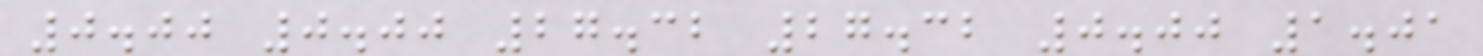0.00 0.00 27.32 27.32 0.00 1.01
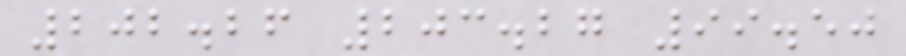202.26 203.27 99.50
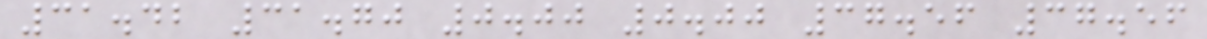31.42 31.70 0.00 0.00 37.56 37.56
